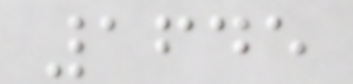1645
